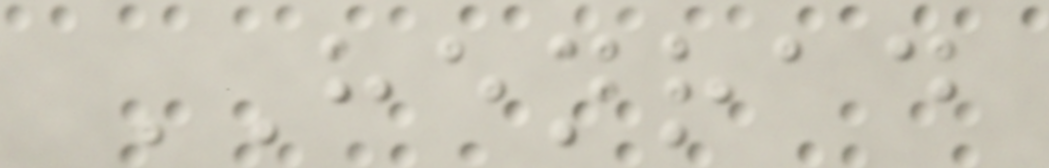HENRAD
